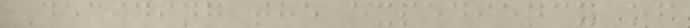Deciding the expediency of
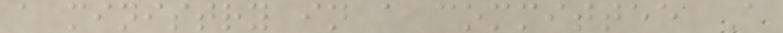a ministry in a committee A
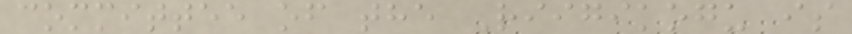committee of the Riigikogu is
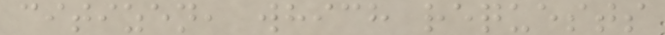citizen, which requests
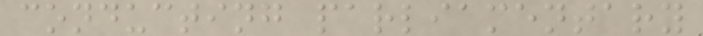conducting parliamentary
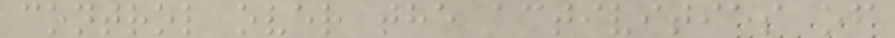control over the activities of
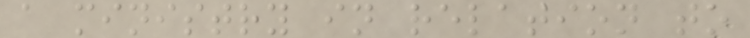a ministry in relation to
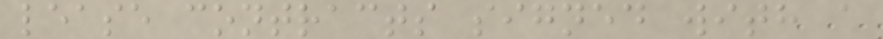lease contracts signed with a
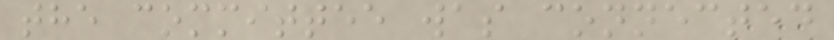the committee was connected
